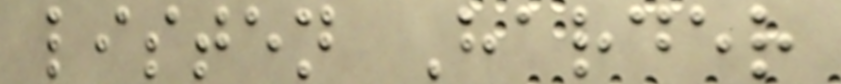listen Harder
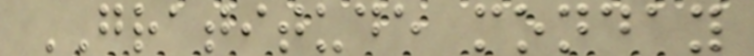GRATITUDE monday
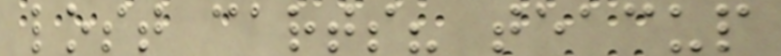lost carts? teacup
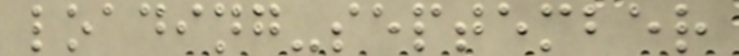loading-september
